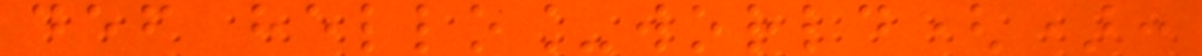def hello_world():
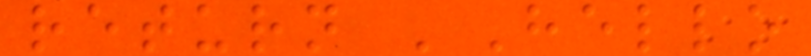return 'Hello
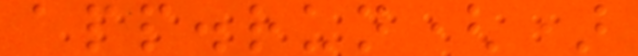app.run()
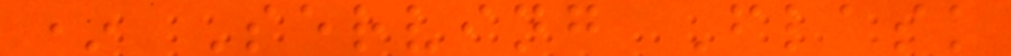* Serving Flask
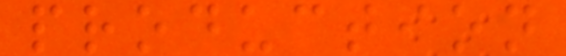production
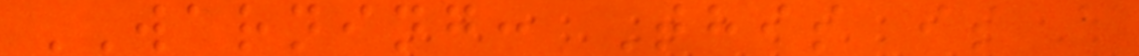WARNING: This is a
